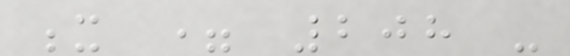x = 208 -
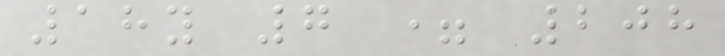18y 7 = 208
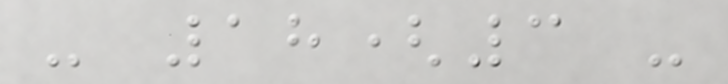- 18(3 -
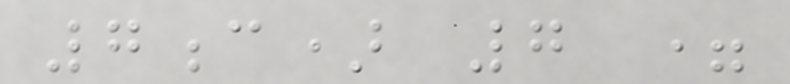7c) 7 =
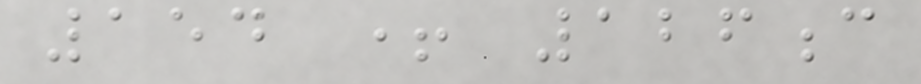154 + 126c
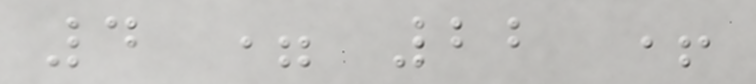4 = 22 +
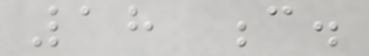18 c.
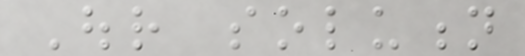Our solution
